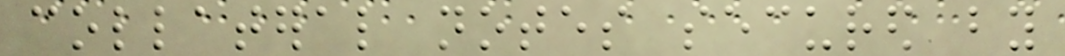collateral notes secured by
